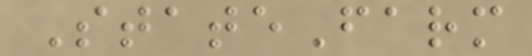StateFarm
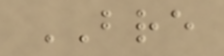BRE
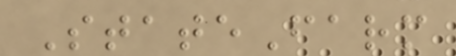StateFarm
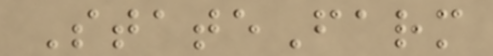StateFarm
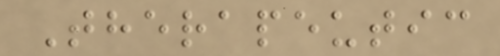Therapeutic
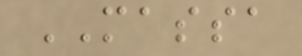MASSA
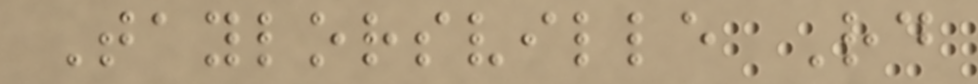Taylorsville Rd
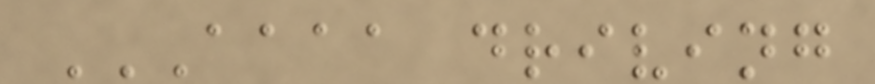AAAA DRIVING
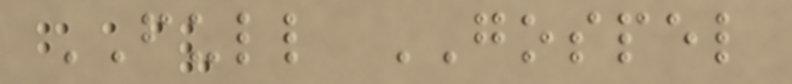FULL GOSPEL
